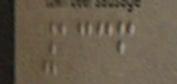1336
